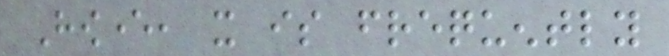However, it is frequently
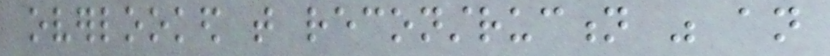overlooked that reconstruction was an
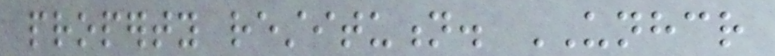property restitution. UNHCR
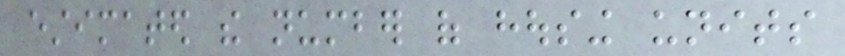estimated the number of housing units
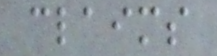claims
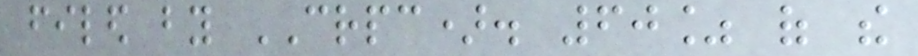filed by CRPC). 60% of the
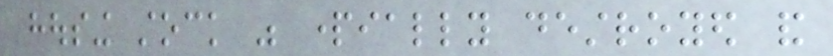housing stock was partially destroyed and
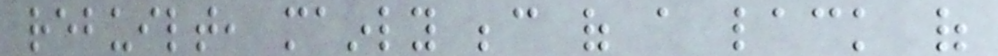rebuilt, mainly because of a lack of
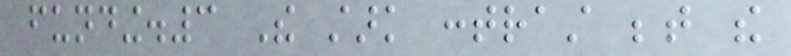funding.3 The stark contrast between the
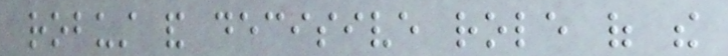robust and decisive role of the
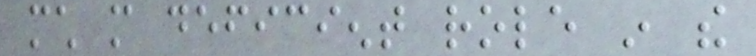much more deficient role in the
